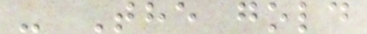- The gold
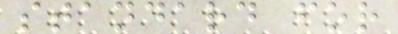standard for
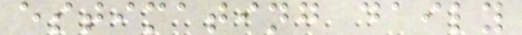estimating daily
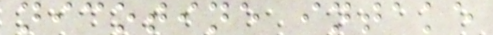nicotine intake
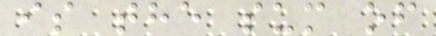is the sum of
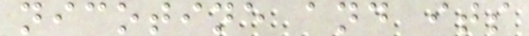nicotine and its
